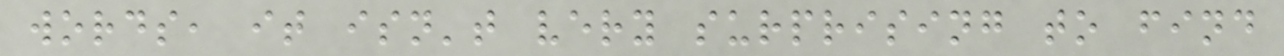words, it isn't very surprising to find
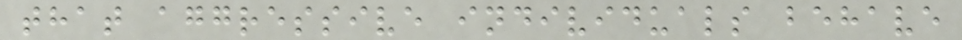that aggressive individuals behave
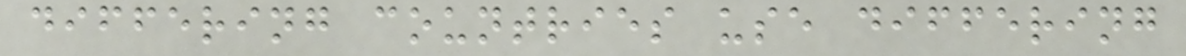differing countries use differing
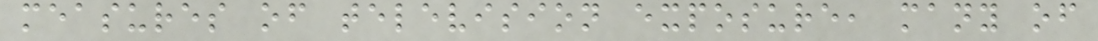measures of television exposure, many of
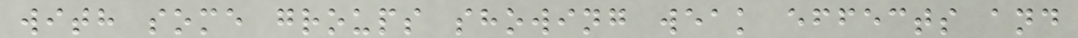with some groups showing weak effects and
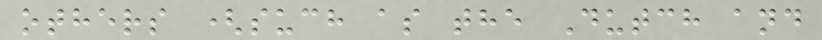others (such as the Dutch and
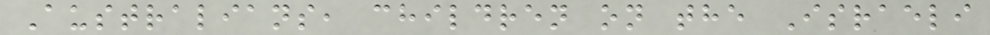Australians, children on the Israeli
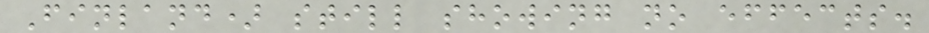Finland) still showing no effects.
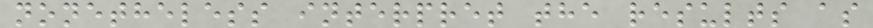nonetheless interpret the results as
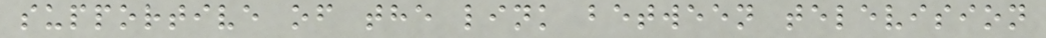supportive of the link between television
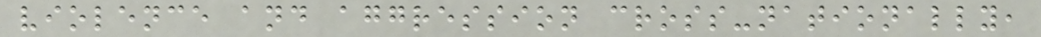violence and aggression cross-nationally,
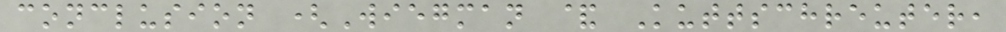conclusion (Wiegman & Kuttschreuter,
